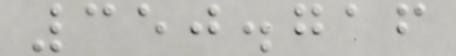350.716
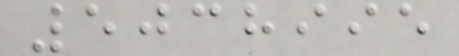5038995
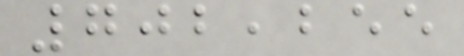702,255
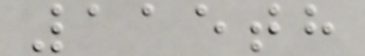115th
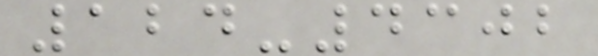124-4302
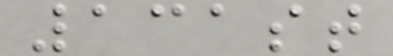131st
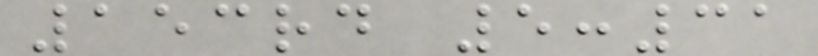153rd 5:31
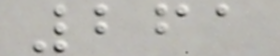261
